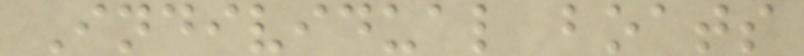Individual boats
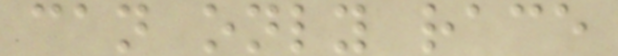can only race
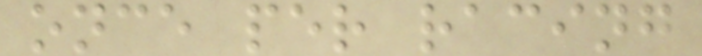once per racing
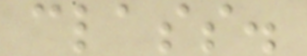class.
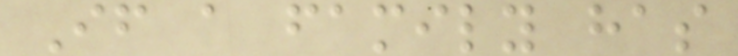If a family has
